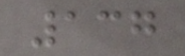137
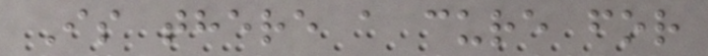Is there a cure for
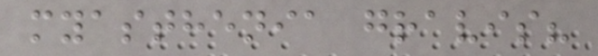myasthenia gravis?
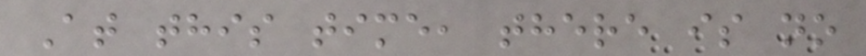At this time, there is no
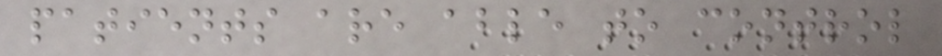patients are able to control
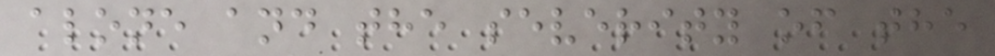alone and the severity of the
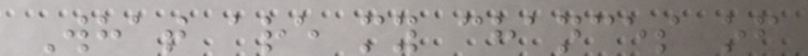What are my chances of
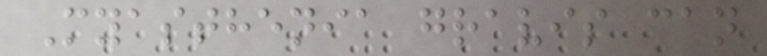Myasthenia gravis can
